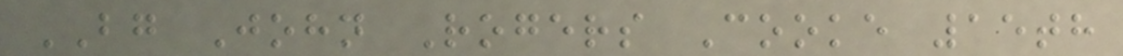BG John Rogers Cooke 15th
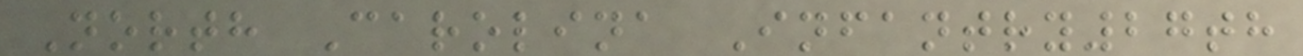North Carolina Infantry27th
